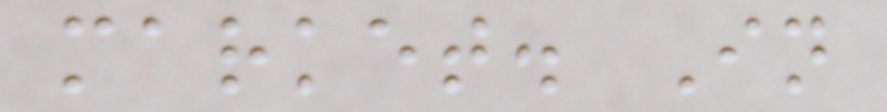market. In
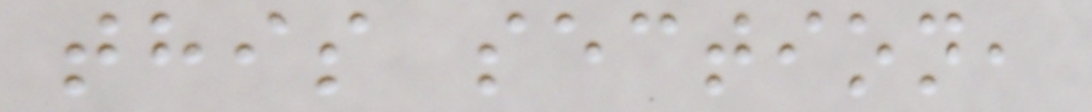this section,
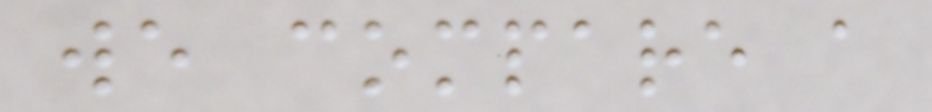we compare a
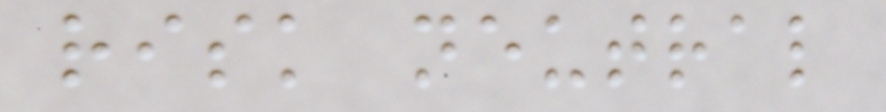risk neutral
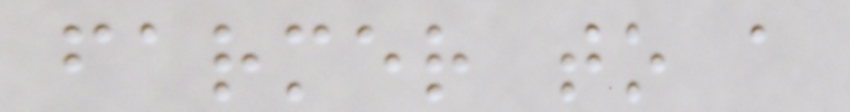farmer to a
